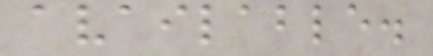available.
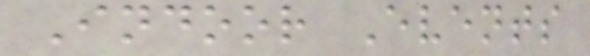Indoor Events
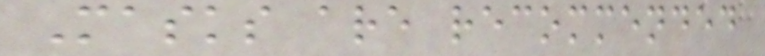Masks are recommended
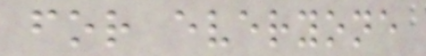for everyone
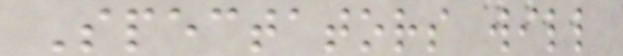Spectators will
